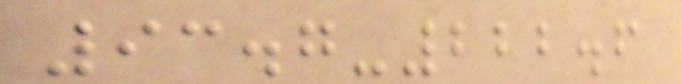93.7-222.6
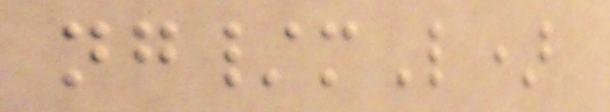ng/mL)
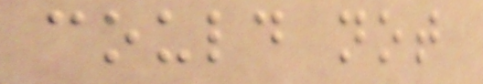could not
